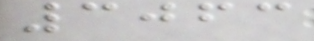3063
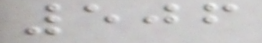506
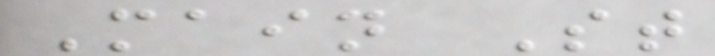Main St
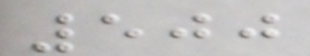500
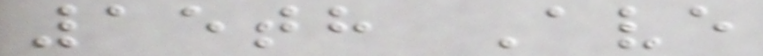15th Ave
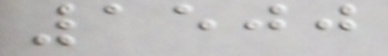1500
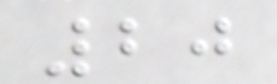20
